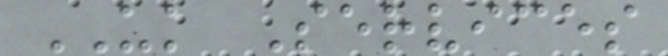UK Services
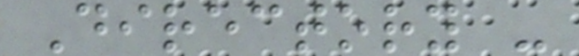Directory -
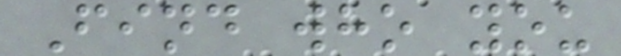Find who you
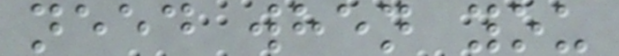need when you
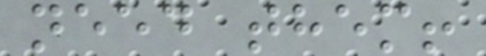need them!
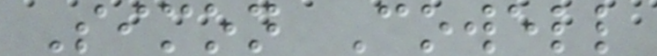Simon Cowell
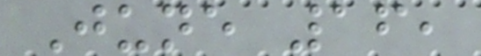June 16,
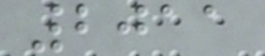2011
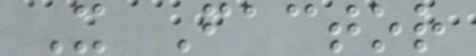X Factor
